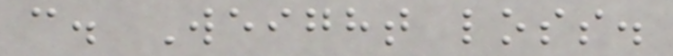c. Weight loss.
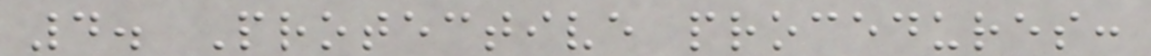4. Protective procedures:
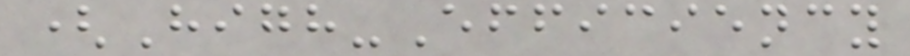(High-Efficiency
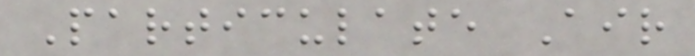Particulate Air
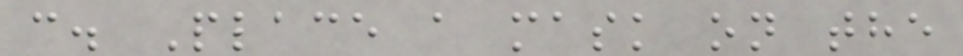c. Place a mask on the
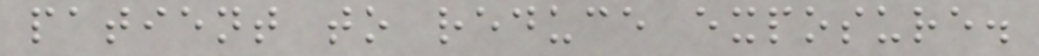patient to reduce exposure.
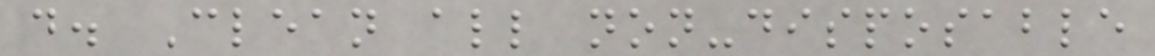d. Clean all non-disposable
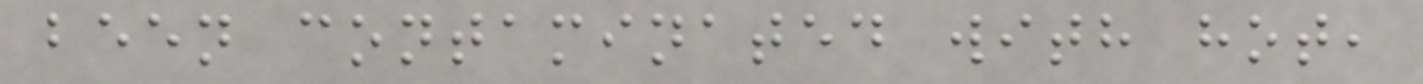been contaminated with hot,
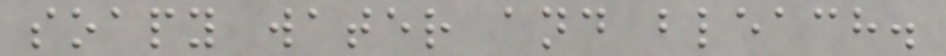soapy water and bleach.
